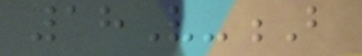18V-B
